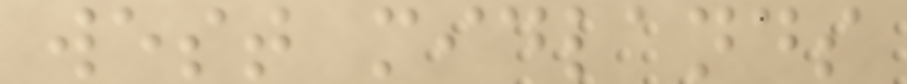west midlands
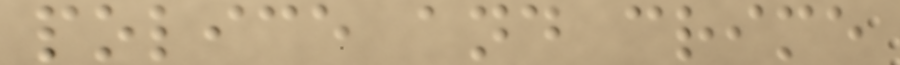police and crime
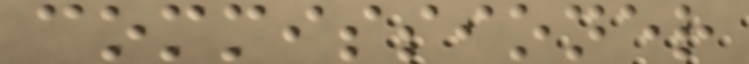commissioner
